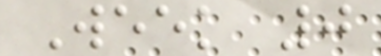Week 0
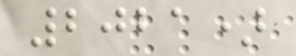2021)
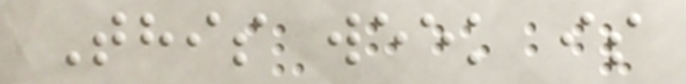This week is
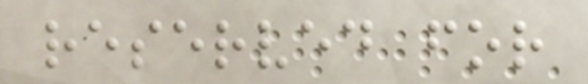reserved for
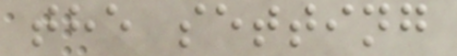the setting
